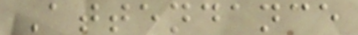Attendance
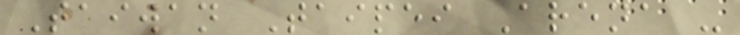Taiwan Taipei Arena -
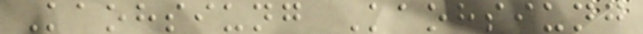Kaohsiung Kaohsiung
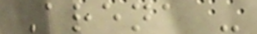Arena -
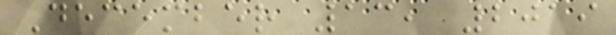December 13, 2019
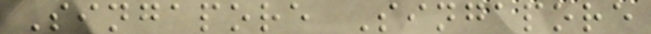Singapore Singapore
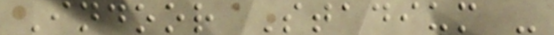Indoor Stadium -
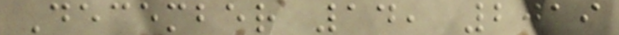December 14, 2019
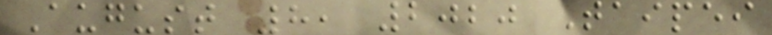August 8, 2020 Taipei
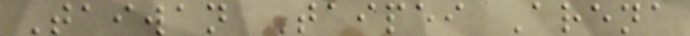Taiwan Taipei Arena
